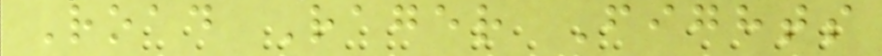Road Rager Fights
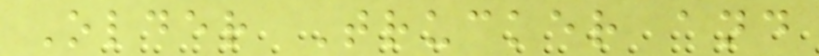Older Trucker and
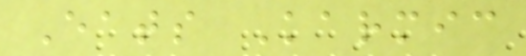Eats Karmic
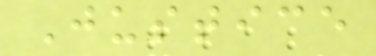Justice
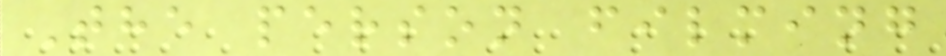The person filming
